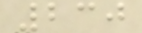230
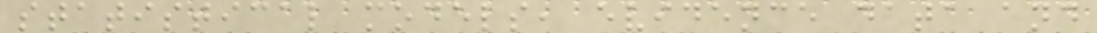statistical models, evidence data and
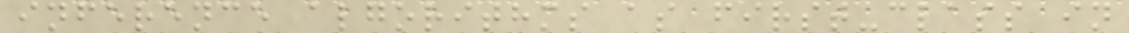inference algorithms as first-class in
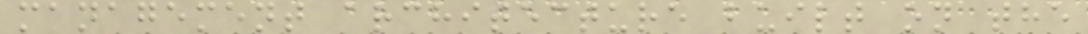management architecture built on the
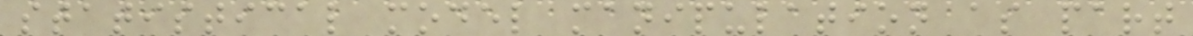statistical model manipulation as part
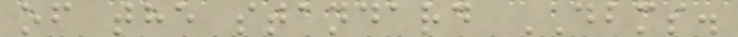of the standard DBMS.
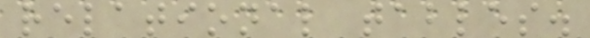relational tables.
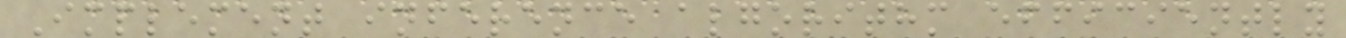Implement inference algorithm efficiently
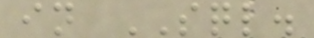in SQL.
